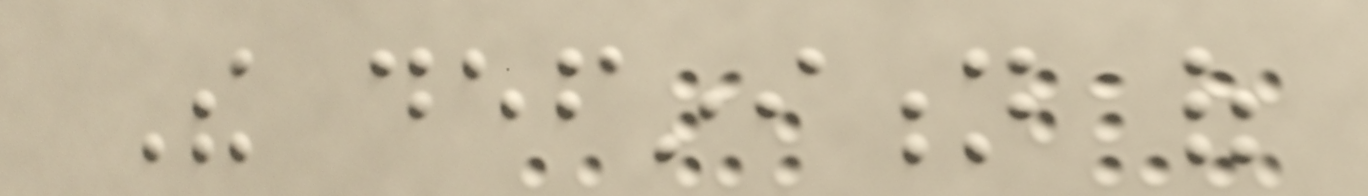The definition of
